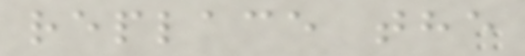replace the
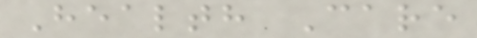Health Care
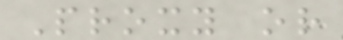Proxy or
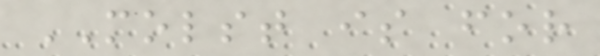MOLST is for
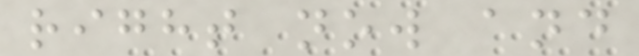right now and
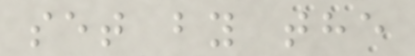set by the
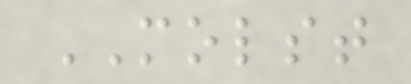MOLST
